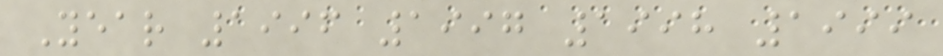Year 1996 1997 1998 1999
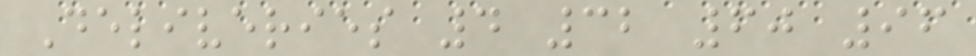Deliveries 4 32 60 96
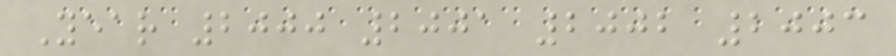Year 2000 2001 2002 2003
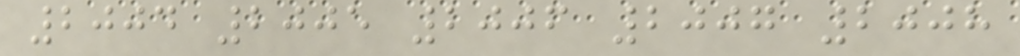2004 2005 2006 2007 2008
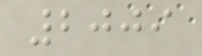2009
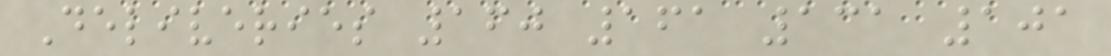Deliveries 160 161 131 101
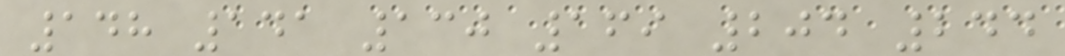148 141 130 169 204 244
